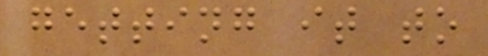getting it to
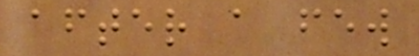after a few
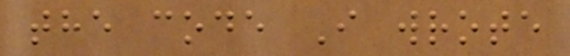the code I wrote
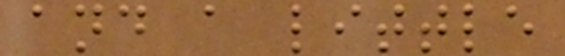and a little
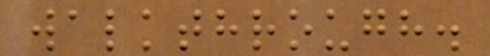walkthrough.
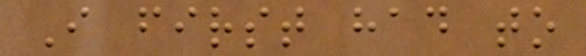I first had to
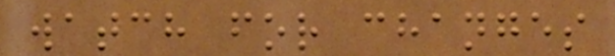watch for changes
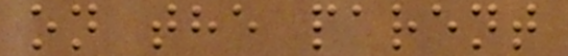on the parent
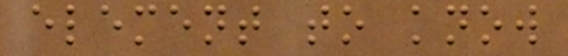element to know
